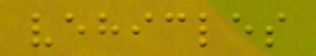vehicles
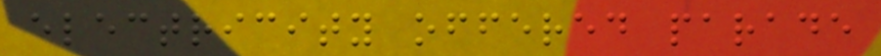electricity offered parade
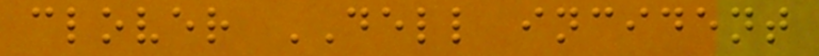clover DELL incident
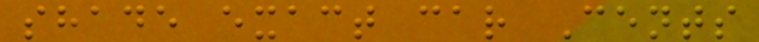shade exact car Cents
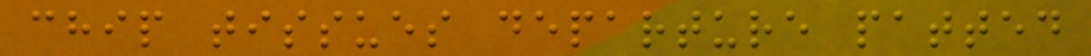chip tissues departure patted
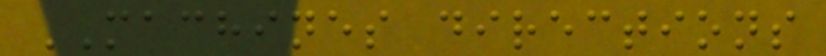MACHINES directions
